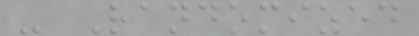- Randomized
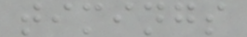timings
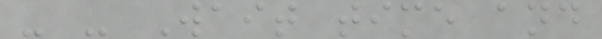- - Wait time and
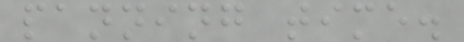panning time.
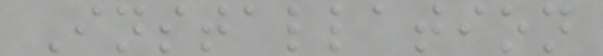Installation
